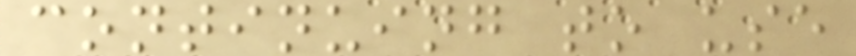continuing to use
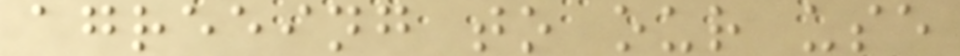agreeing to our use
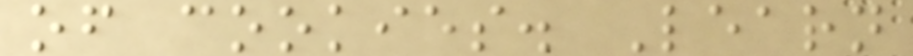of cookies. Learn
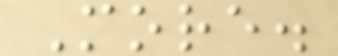More.
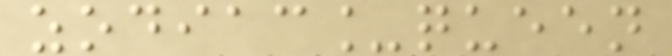zodiac_queen
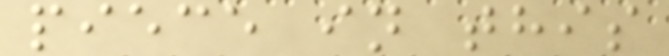piece in this
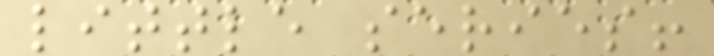little series!
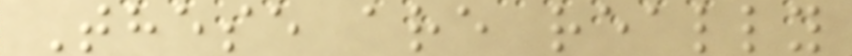These are really
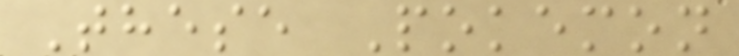These Pokemon
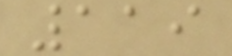119
